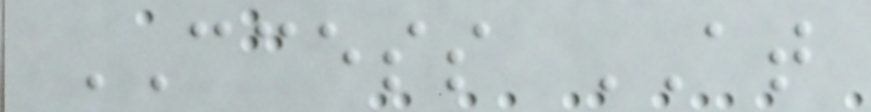CCESS AT
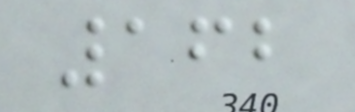162
